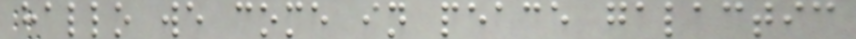hallo we come in peace galactic
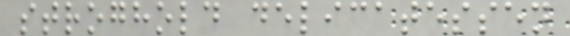stroghold delicatessen
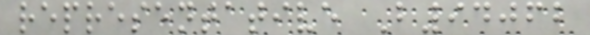representative B94062
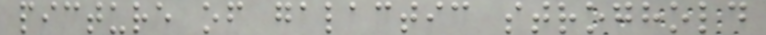picture of galactic stroghold
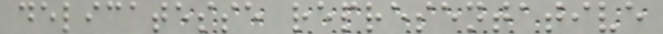delicatesse representative
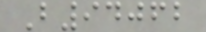B94062
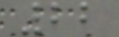22
